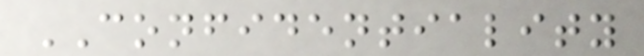CONFIDENTIALITY
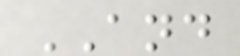AND
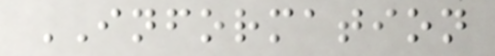INFORMATION
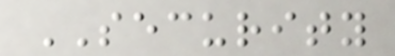SECURITY
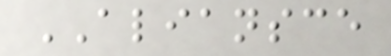ALIANSCE
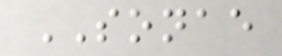SONAE
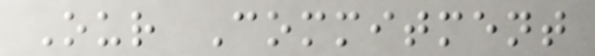Our Commitment
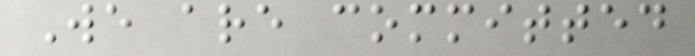We are committed
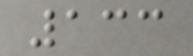133
